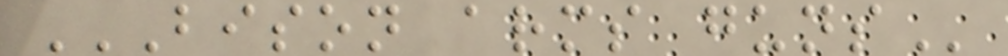BISON ARMS GUNS
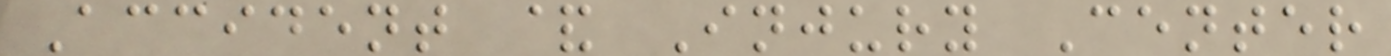Accident & Injury Center
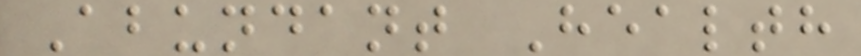Abundant Health
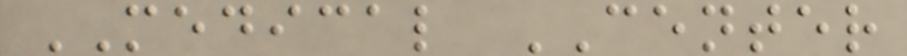MEDICAL CENTER
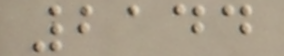2144
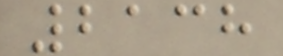2138
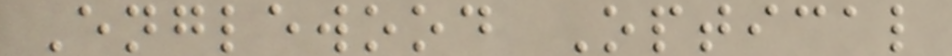Englewood Optical
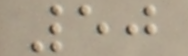50
